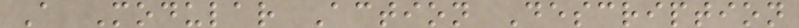A Modular Action Description
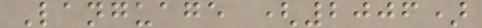Language (2006)
